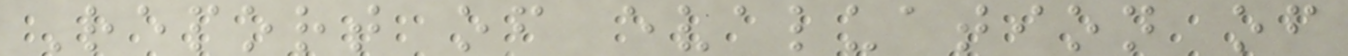Report of evaluation of
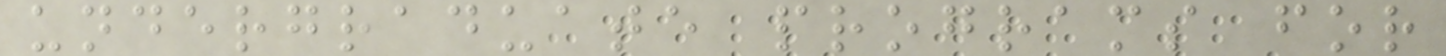undergraduate programs for
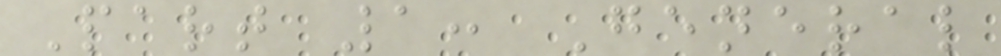Part 1: General
